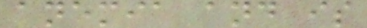anemia and is
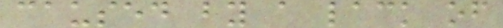caused by a lack of
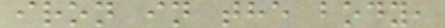iron in the body,
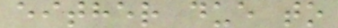either due to
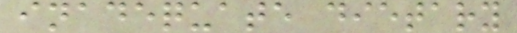inadequate dietary
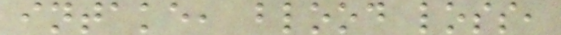intake, blood loss,
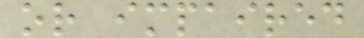or impaired
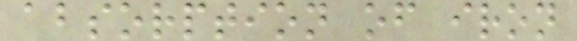absorption of iron
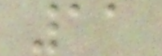11
